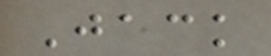Jack
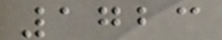1723
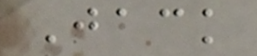Jack
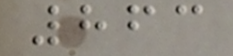863
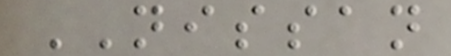NISSAN
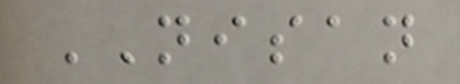NISAN
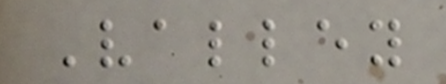Valley
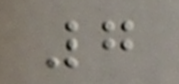7
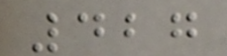427
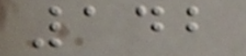142
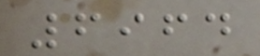6964
